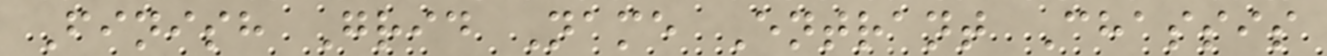Finish Grid Name Entrant Chassis
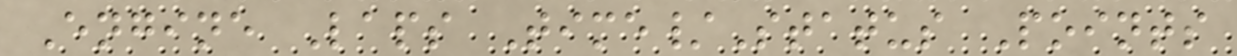Engine Laps Time/Status Points
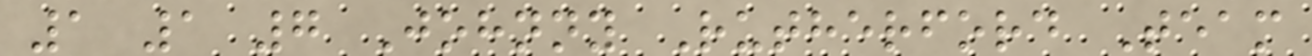1 1 7 Johnny Rutherford Team
